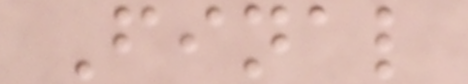Final
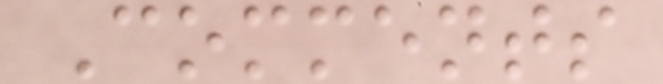Comments
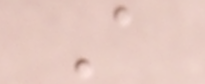A
